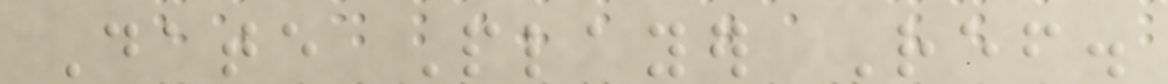Date Player Ref.
